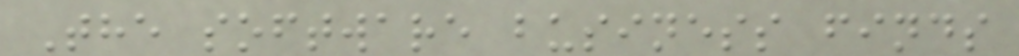The software business finds
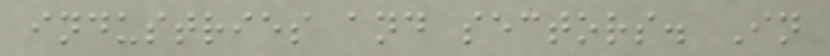industries and sectors. In
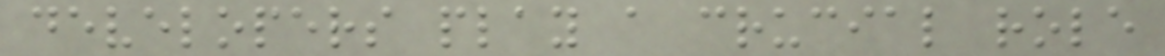developers play a crucial role
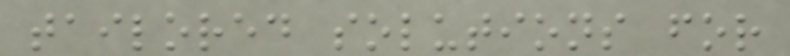tailored solutions for
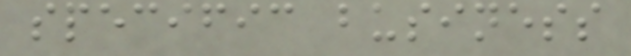specific business
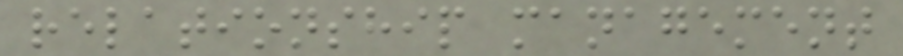relationship management
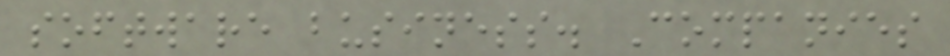software business. Companies
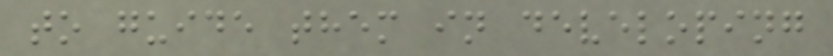to guide them in developing
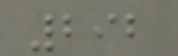292
